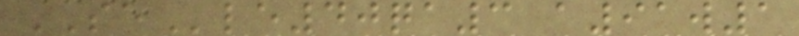SEle40qa3 a91w1
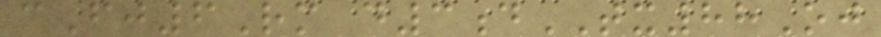cFj6Rm d3dTX88Oj
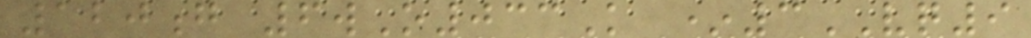120g 6wO033K *3VQ9
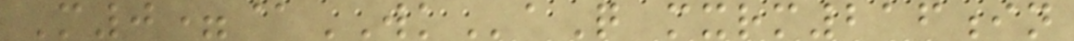M0=@WKaQ mxrm216in
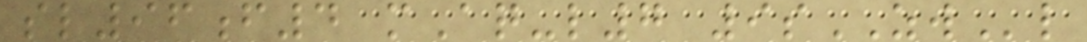sl96f4 mAq-l7 9sZWl
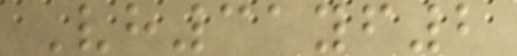Vh31yf2
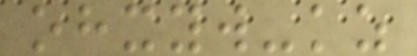ohxyw-kz
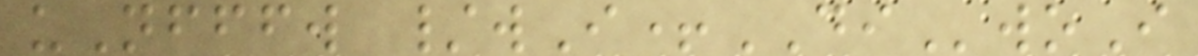uNfffw /wI+DIwoI
